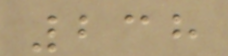238
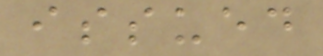issued
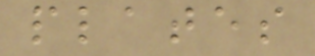plates
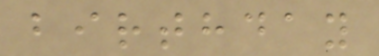birthday
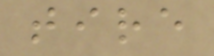tire
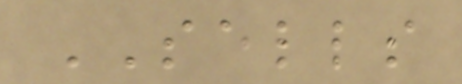SELLS
